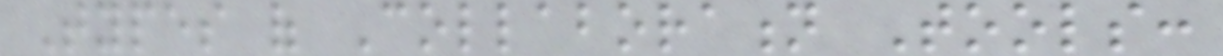Types of Collaboration Tools:
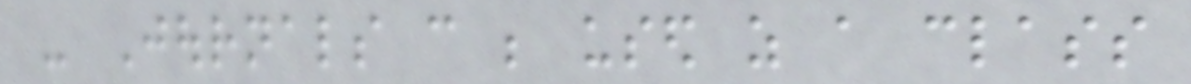- Journals can be used as a class
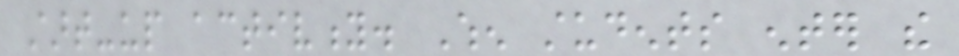start-up activity. When students enter the
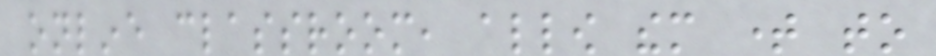online classroom, allow them time to
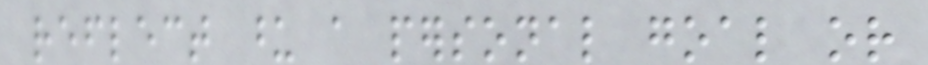reflect upon a personal goal or
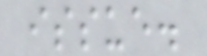issue.
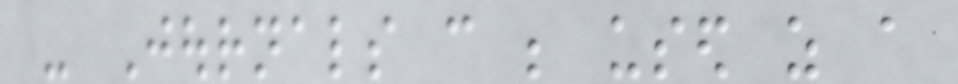- Journals can be used as a
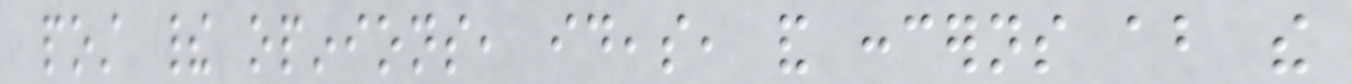post their opinions, ideas, and concerns about the
